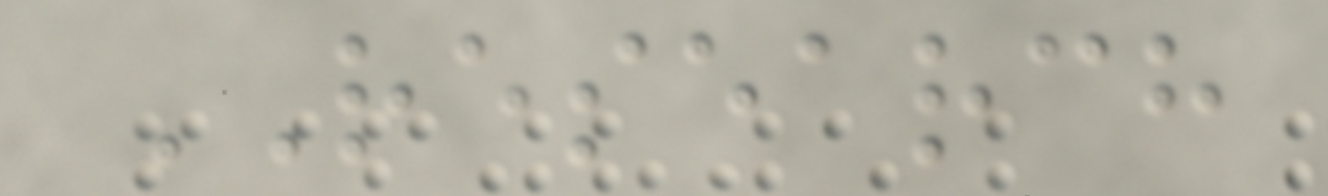RESEARCH
